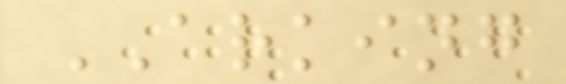ARKING
